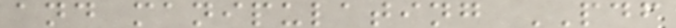and manipulating PDF
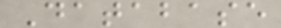Database
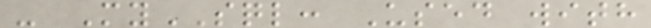- MySQL: Used with
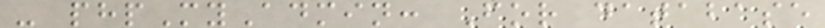- phpMyAdmin: For database
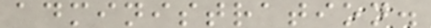administration.
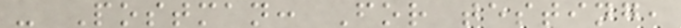- Postman: For testing,
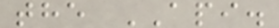the API.
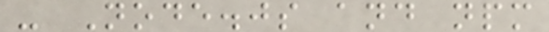- Node.js and npm
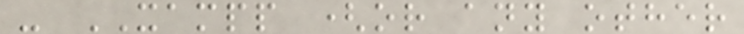- XAMPP (or any other
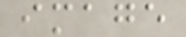image
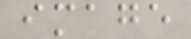image
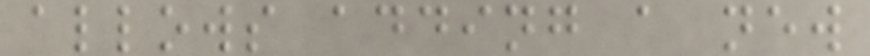allows adding a new
